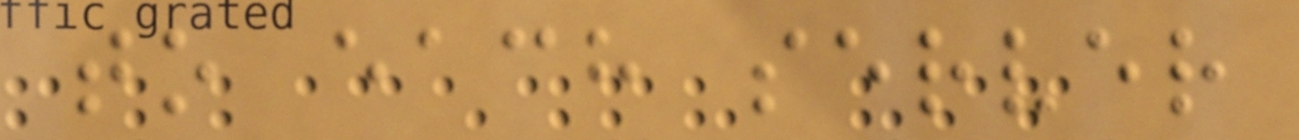to each server
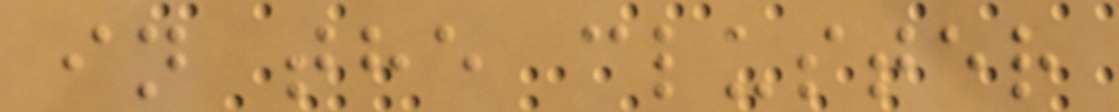in the cluster
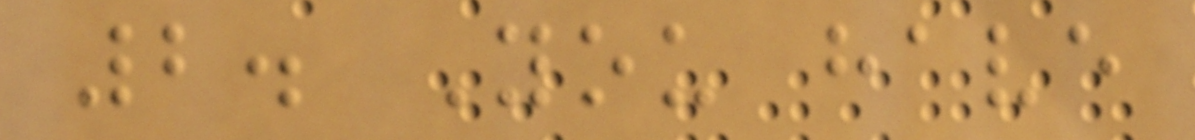2. You have
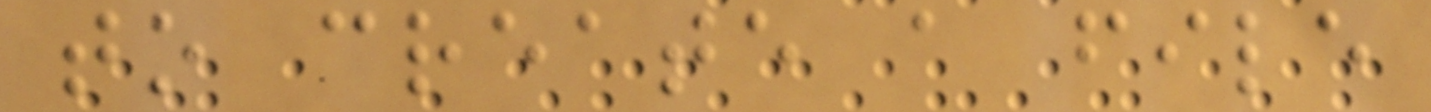to create a file
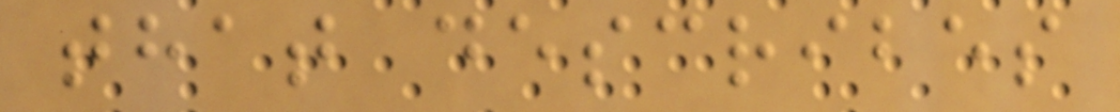that describes
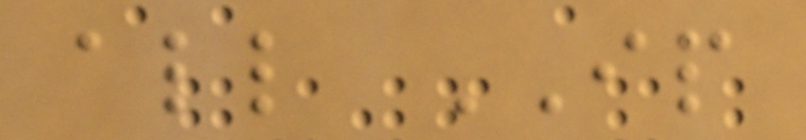all IP
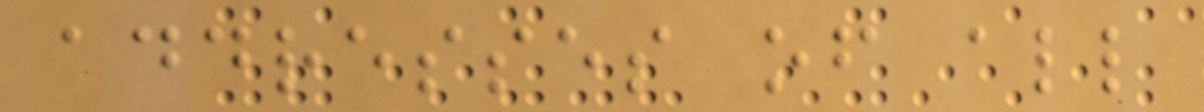addresses of all
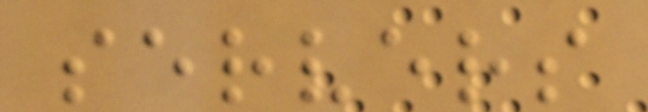servers
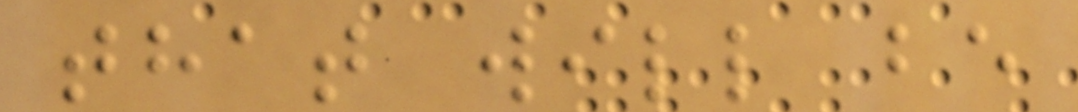that will be
